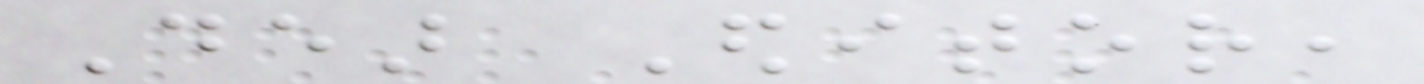Dear Editor,
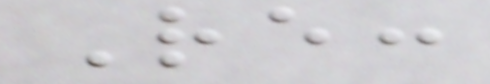Re:
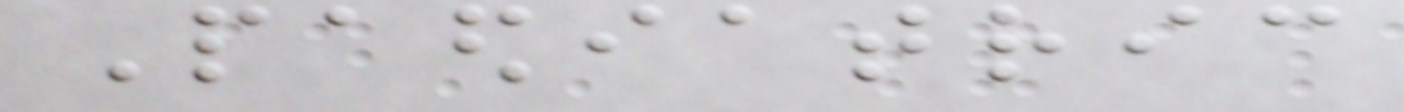Paediatric
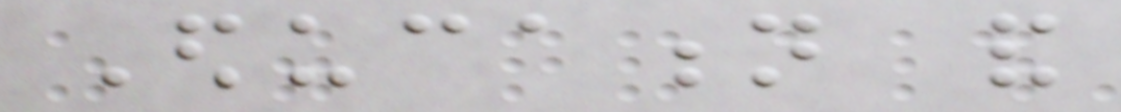Education and
